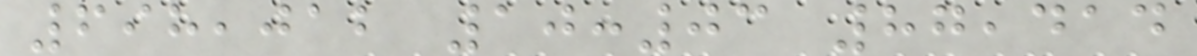698,012 10:03 87,414
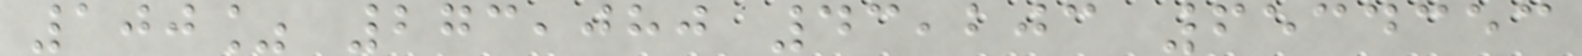100% 273,080 43,203 6534353
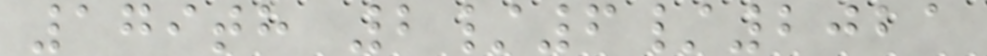179th 2/6/2021
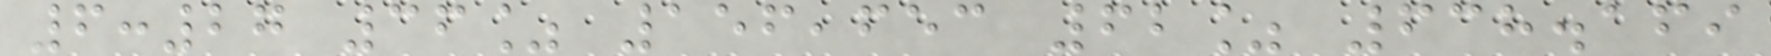6:27 36% 156,653 62% 638.169
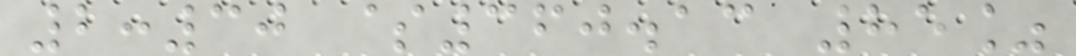2:30 $360.13 85%
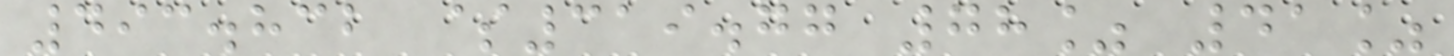493.832 $319.77 78% 41%
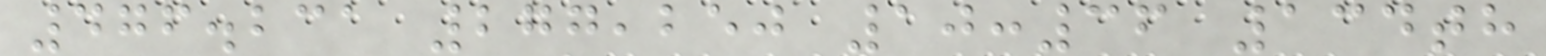476.231 277,250 10:36 134th
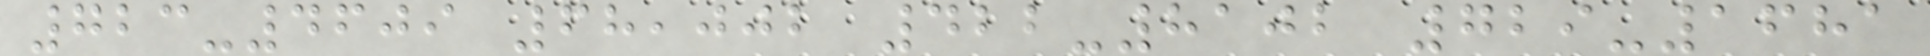723-4609 68,002 422-8102 729-1681
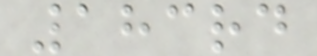183rd
